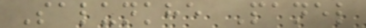Salunkhe Panel
